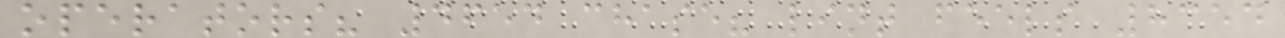operators? 4654 chase? lint feels 8354
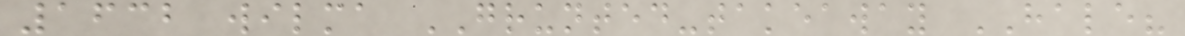1632 wilma GRUNTED-takeaway HALE?
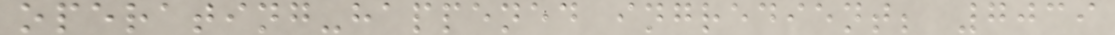operating-happened ingredient; 7039
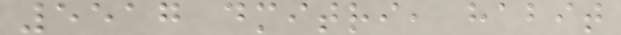5517 dmitri, habit
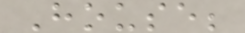House;
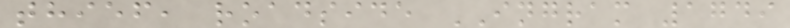thief, roadside INGRAM 1749
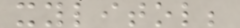xylitol;
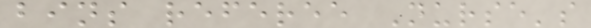bins referee Nurse's
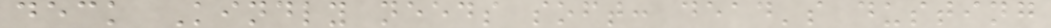deck Kindly needs soft: dead's dusting
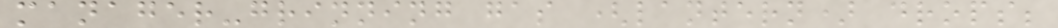manager-grinning gas (lantern) drops;
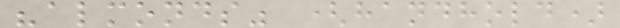"almonds" (handhold)
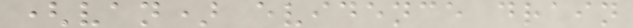(van) evidence drain
